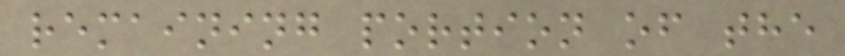remaining portion of the
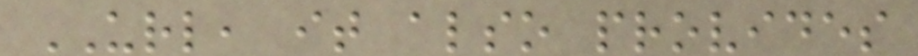URL, it also provides
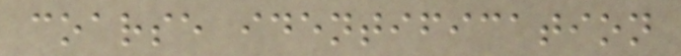coarse identification
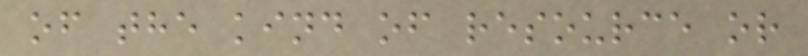of the kind of resource or
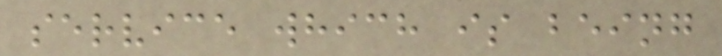service which is being
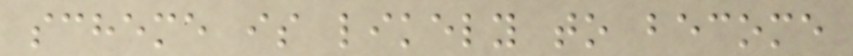scheme is likely to become
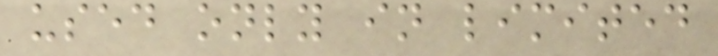used only in limited
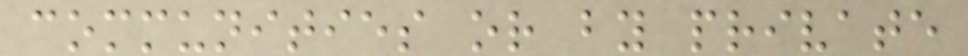communities or by private
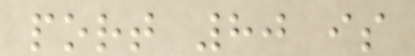port 80 is
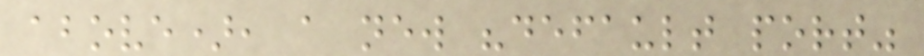above), a new "default port"
